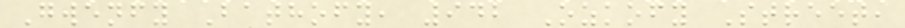Gwenfy Bathofy, 942 Ozkofy Street,
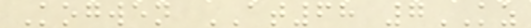Kogwen AT68 7KZ
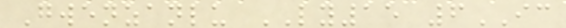Gwenzanlu LY15 6IC
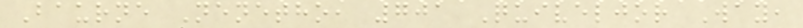Baurne Nenetho, 701 Quiveljor Way,
